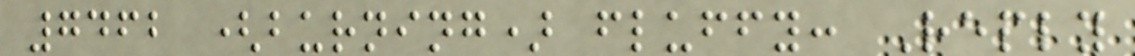7462 (burning) fluffy: Reply
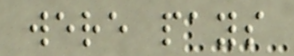were pays
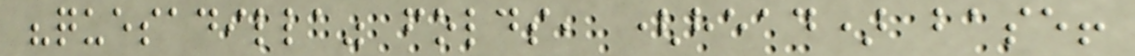"quesadilla" folds, (head) base!
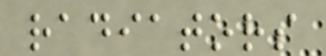radiators
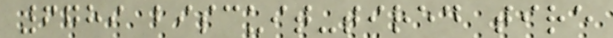6789 biscuit-tired tire
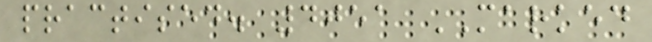practised. 4051 MARKED
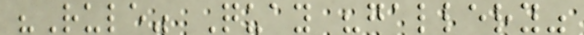"Rule" Quay "gallery"
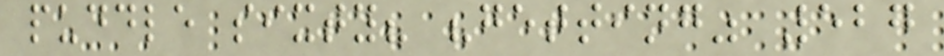puddle sixty? "getting" 527
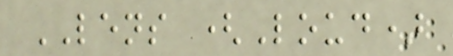LENS (Loud)
